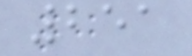251
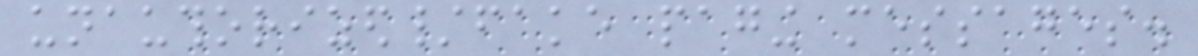unauthorized/fake paging messages.
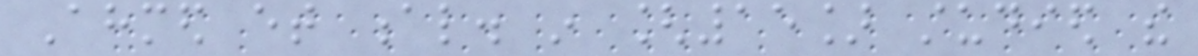Ahmed et al. in [15] studied the
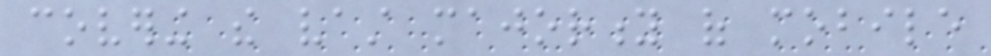covering the vast majority of mobile
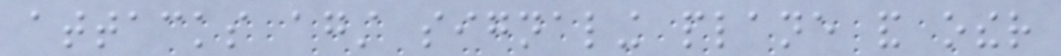attacks against signaling plane and other
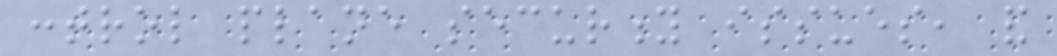control plane security issues, and
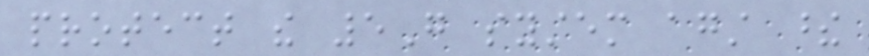protect the 5G system against these
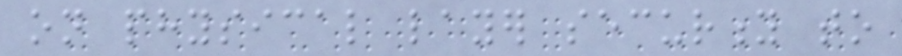on physical layer security to
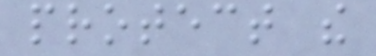protect the
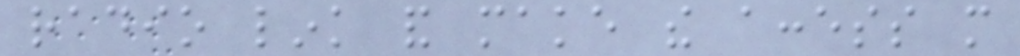radio link and make the access more
